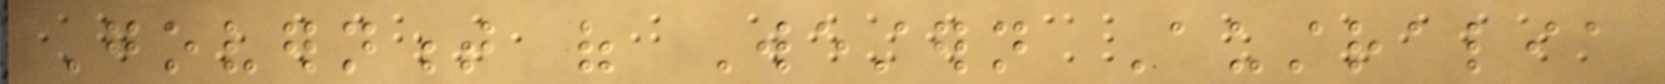Government of Western Australia
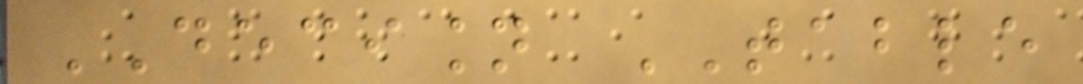DECISION TABLE
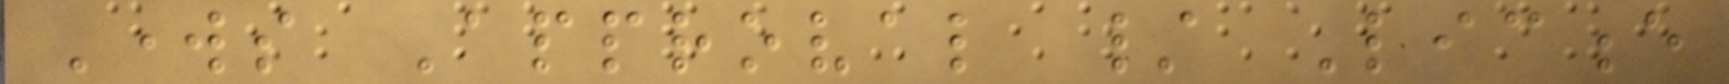Works Approval / Licence
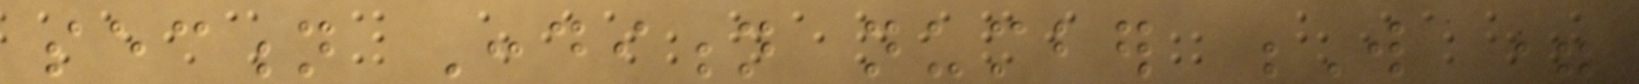section Condition number W =
